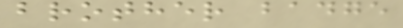brother badge
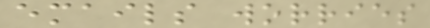emails worries
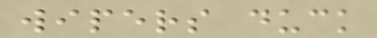wipers duck
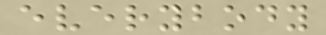everybody
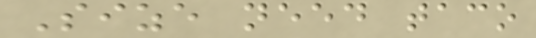Size need taco
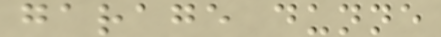garage dunne
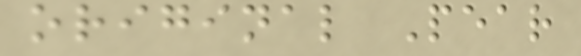original Pear
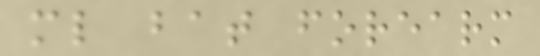ml bat forearm
